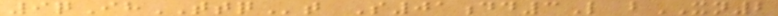9qIhTTQt S01dd3L bXN2
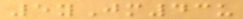5yJm43u
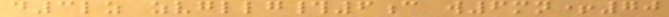d3lz zvgllg#6c w6mn+70
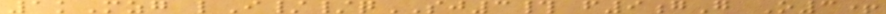1kMzg lI//qSJ3# f9gG O3+
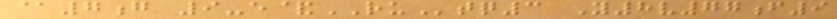@7g 9-e&RUtq3 Y8v77f9
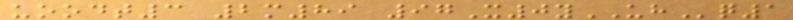uoodt3 2m89 97X0yUHq1
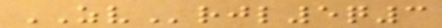ZVrjl5q3
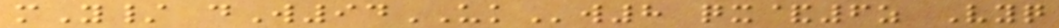mY/ dW94UKw8 qx&6z Vyq
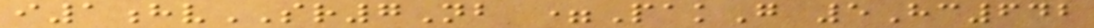i1hvSR7Nb =PakG 5Hc642
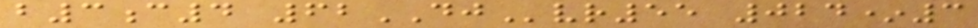b3c4 62DJvr55 024*3
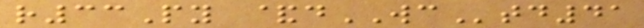r33Py &dWCtd41
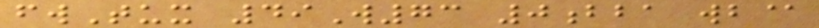fwTux 49W73 0bba wb@
